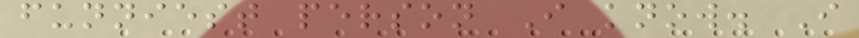funniest person I know. I
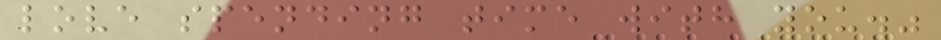love spending time with you."
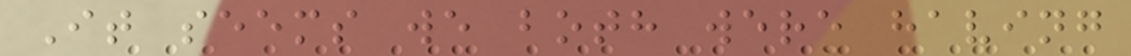It seems we both were having
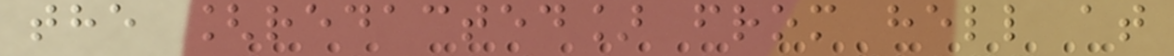the [redacted] from hell at
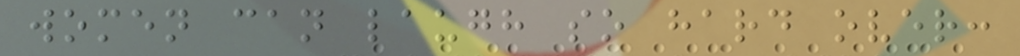women can laugh so hard over:
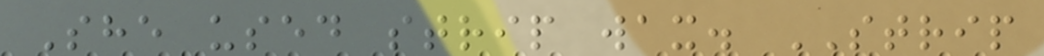She used strip wax. STRIP
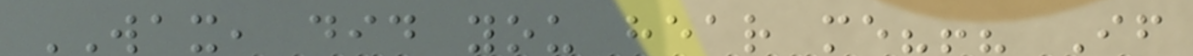WAX, did you hear me?!? If
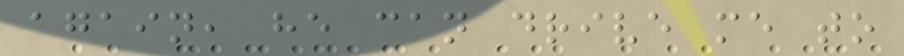again, he can drive me to
